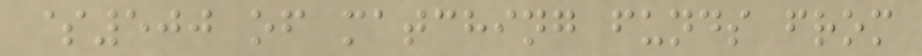$500 of matching funds from
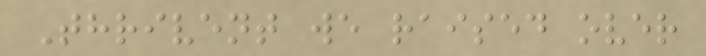Thrivent we raised over
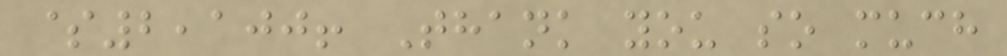$2,100! Thank you so much
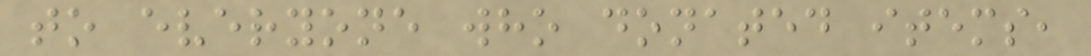to everyone who donated items,
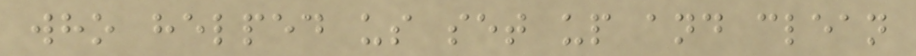who helped us set up and clean
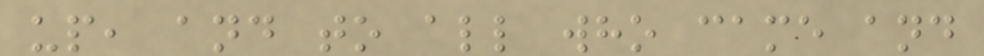up, and to all who came and
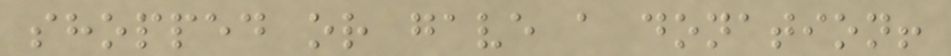shopped or gave a donation!
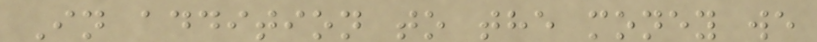In addition to the money we
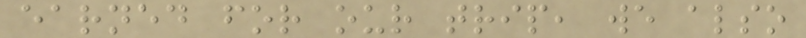earned for our trip, we also
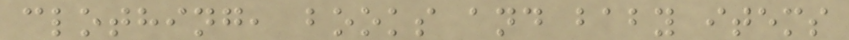clothing, books and baby items
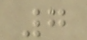7
